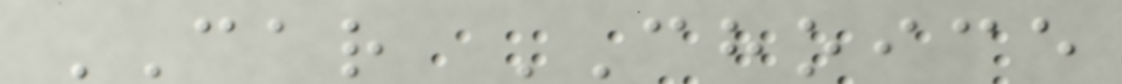CAR CHOICE
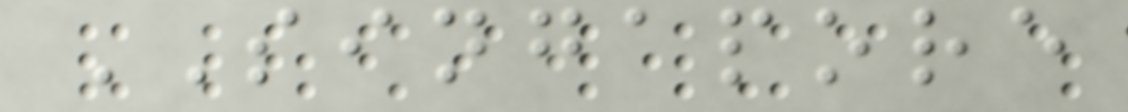SINGAPORE
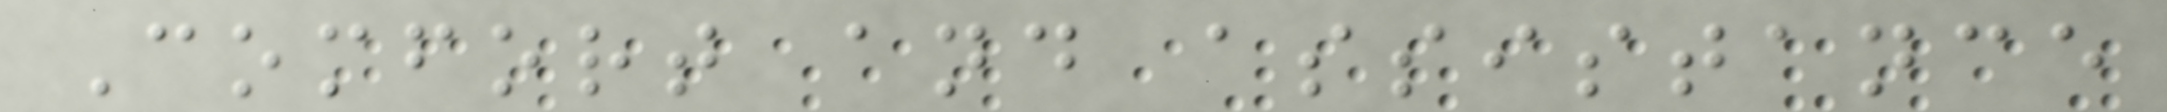Comfort and assistance
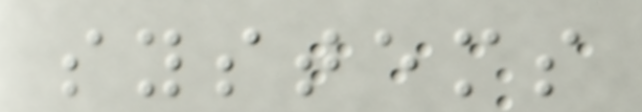systems
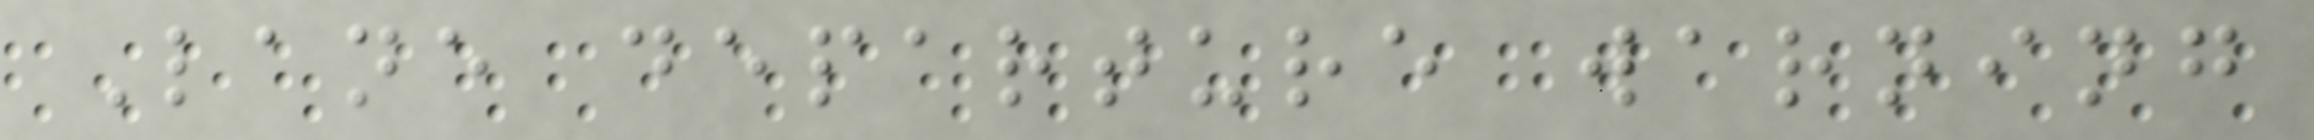Lane departure warning
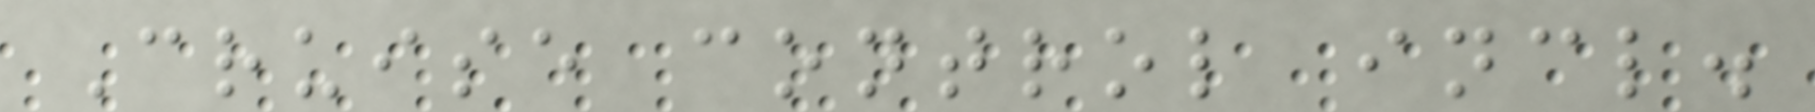Cruise control incl.
